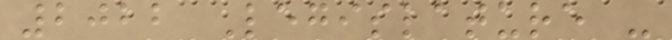2022 Legislature -
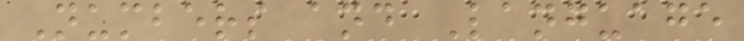Numbers and Language
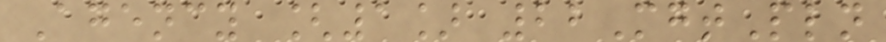Agency [1] 22MgtPln
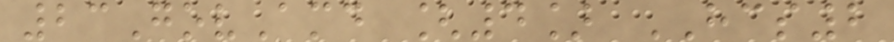23GovAmd [4] HCS2
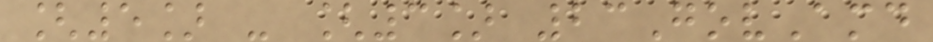[5] - [3] 23GovAmd
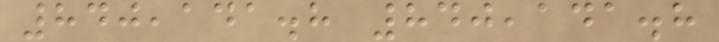840,141.8 840,141.8
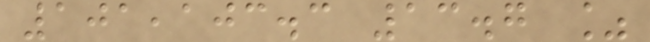101,103.3 13.7 %
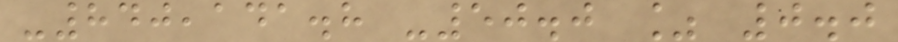-840,141.8 -50.0 % 0.0
